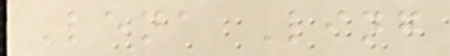Lena Ling
